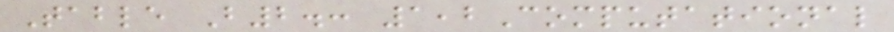Table B2.: 1,2Computational
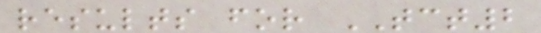results for TCT2
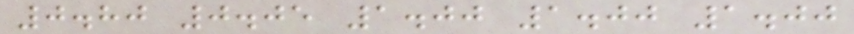0.80 0.05 1.00 1.00 1.00
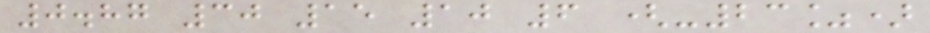0.87 30 15 10 6 (-23%)
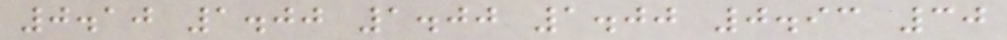0.10 1.00 1.00 1.00 0.93 30
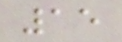15
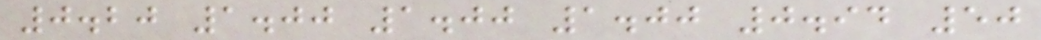0.20 1.00 1.00 1.00 0.94 50
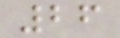26
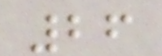26
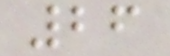26
